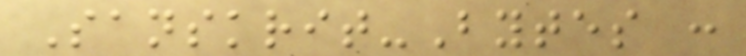Sanskrit-Bytes :
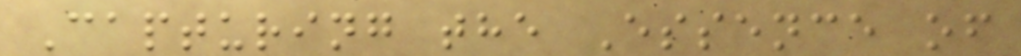Capturing the Essence of
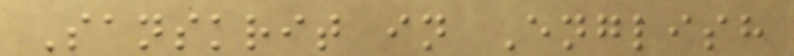Sanskrit in English
